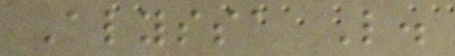Alyssa L.
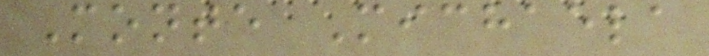Monte Michaela
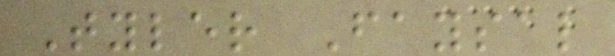Tyler Faysal
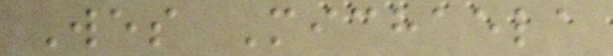Wes Michaela
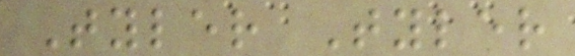Tyler Tyler
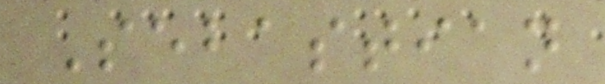Sebastian
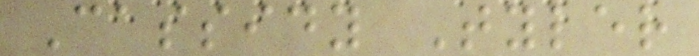Cassidy Tyler
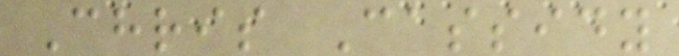Chris Cassidy
